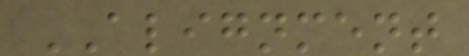ALIGNMENT
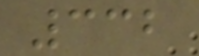332
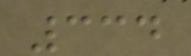334
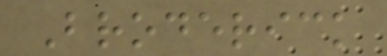Broderick
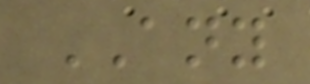ANY
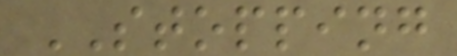STOPPING
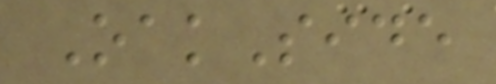OakSide
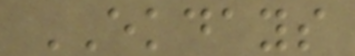EKDAYS
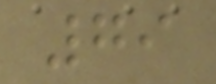79
